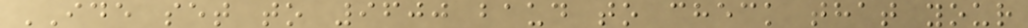IDE set to 9600 baud to check that your
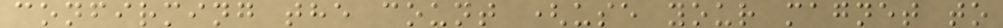confirming the count (use your magnet to
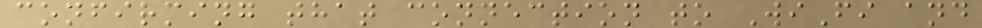confirming that connection to WiFi and
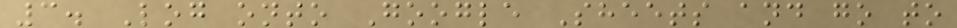3. Log onto Google Sheets and go to
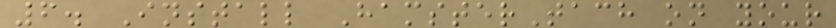6. Install HamsterTach on your
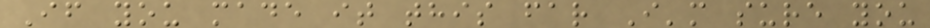If you made it this far I'm sure you
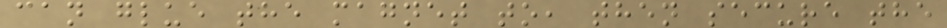can glue the magnet to, then secure the
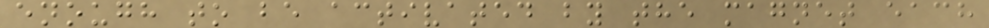enough to be activated by the magnet each
